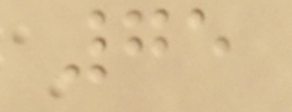75
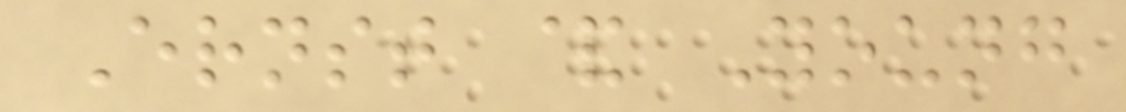Ernst & Young
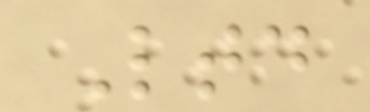Ltd
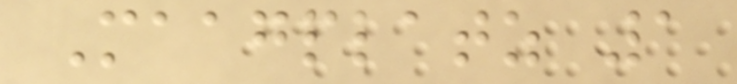Maagplatz 1
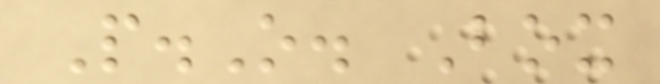P.O. Box
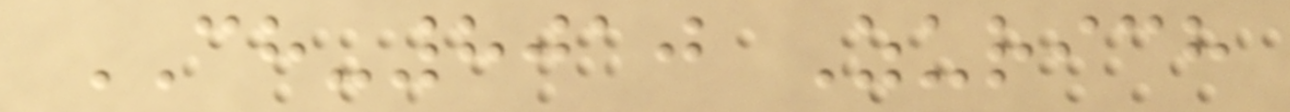CH-8010 Zurich
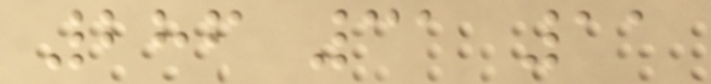286 31 11
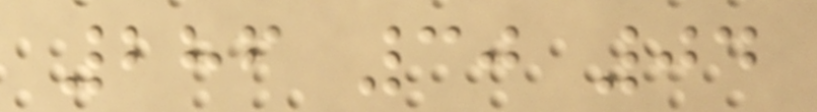286 30 04
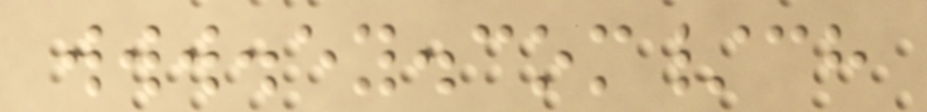www.ey.com/ch
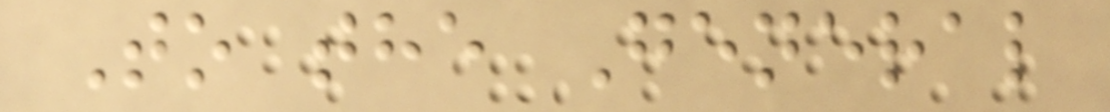To the General
